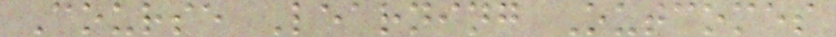Course Learning Outcomes
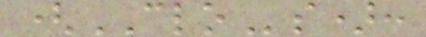(CLOs):
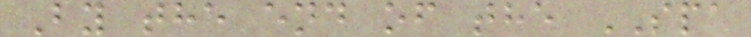By the end of the SPA
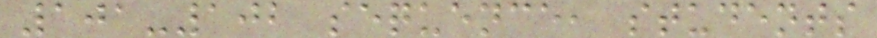101-102 sequence, students
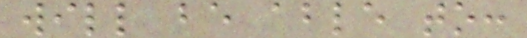will be able to:
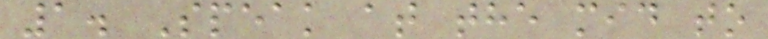1. Speak at the mid to
